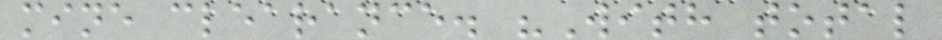mine clearance. "With total
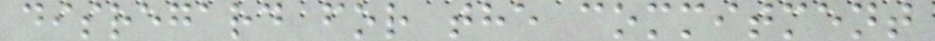disregard for the commitment
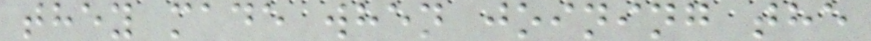they made when joining the
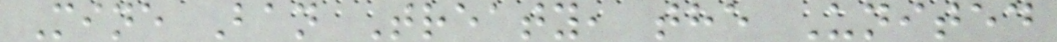Mine Ban Treaty, the United
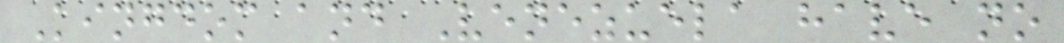Kingdom and Venezuela have no
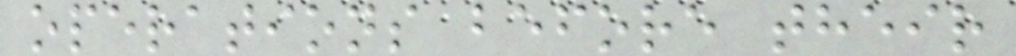operations before their
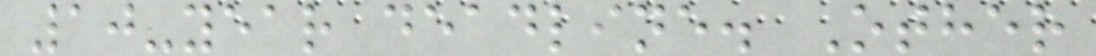10-year deadline. Other
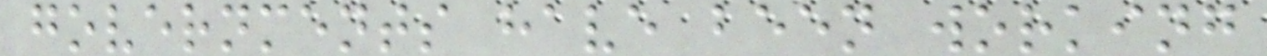governments have been working
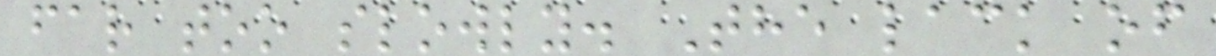far too slowly. The lack of
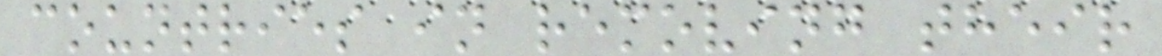countries in removing their
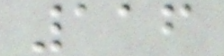116
